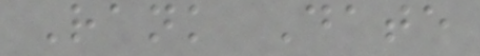Rank Date
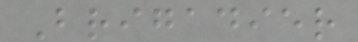Brigadier
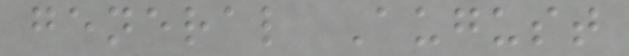general August
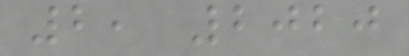2, 2020
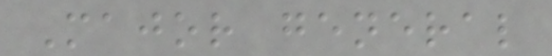Major general
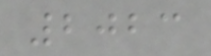2023
